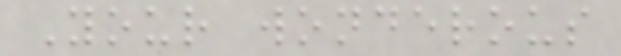Your wonderous
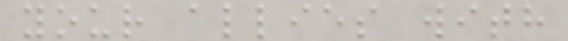your allies with
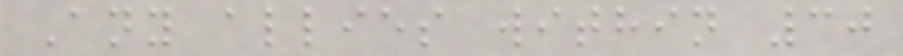Any allies within 30
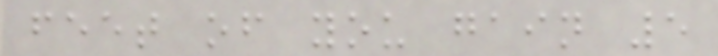feet of you gain 5
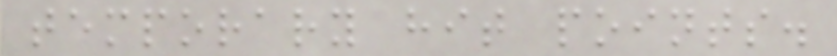temporary hit points.
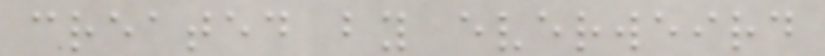created by everweird
